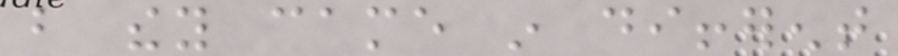but they came in different
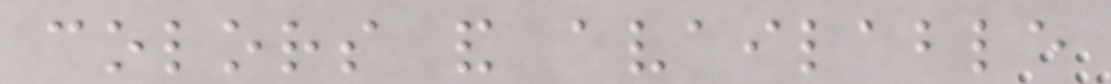colors and available
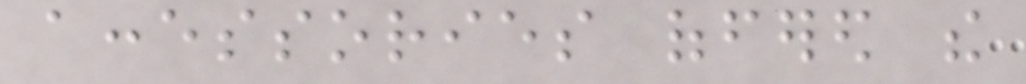accessories offered the
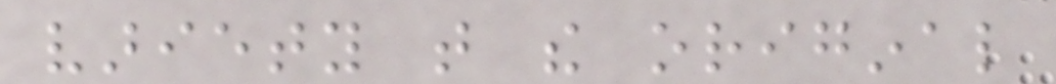variety that the original
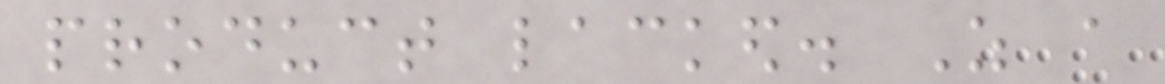product lacked. As a
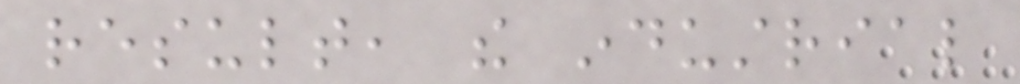result, the industrial
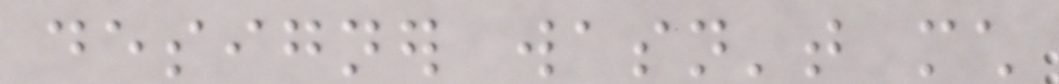designer wasn't much
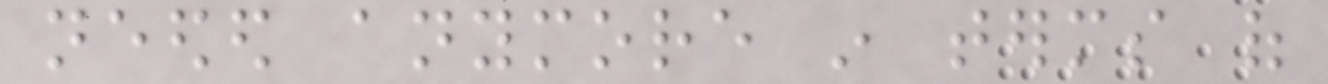needed anymore in terms of
